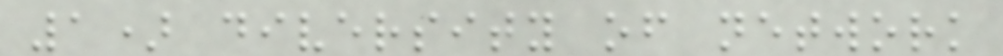1) diversity of network
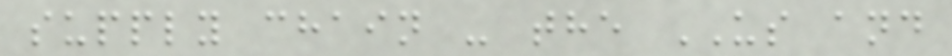supply chain - the US and
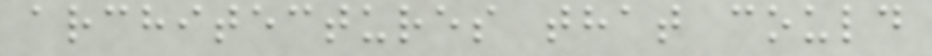architectures that could
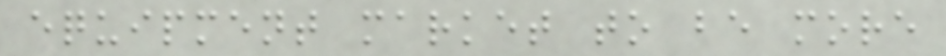equipment market to be more
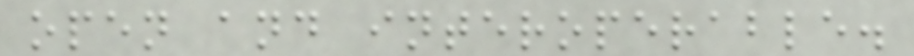open and interoperable.
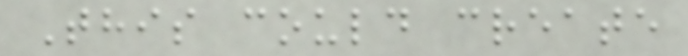This could create
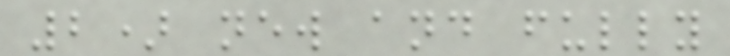2) new and fully
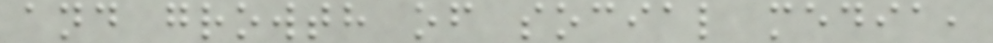and growth of social media,
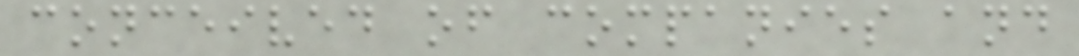conceived of companies and
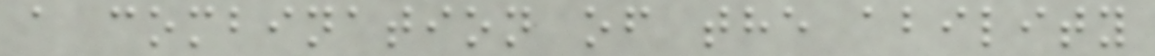a combination of the ability
